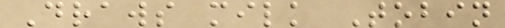Draws milk Tobin
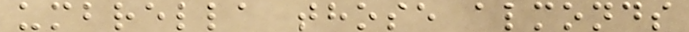umbrella those almonds
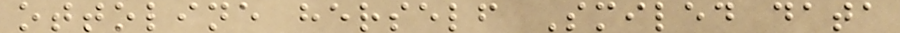ottoline herself Smiled data
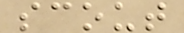scout
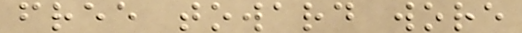free toward wore
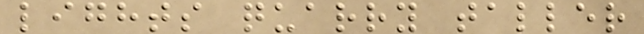lights quarry taller
